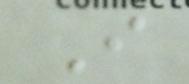I
